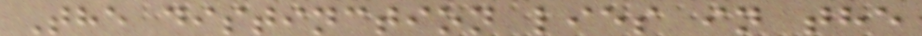The distinction lies in the
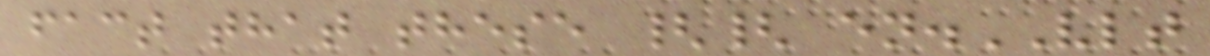fact that these {{ en.VLT
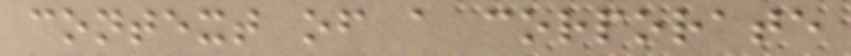context of a corporate
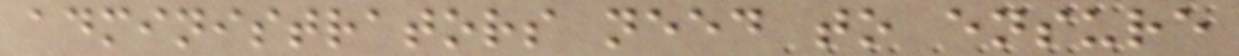administrators need to ensure
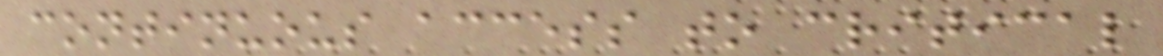continuous access to critical
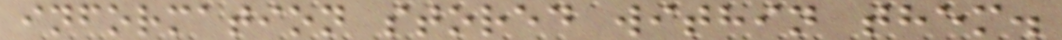information stored within them.
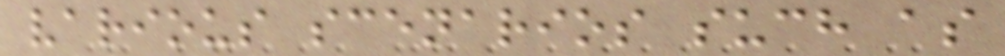various scenarios such as
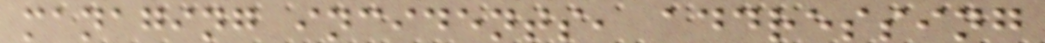managing incidents, addressing
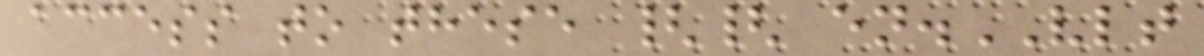access to these {{ en.VLT
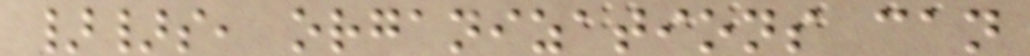}}s, organizations can
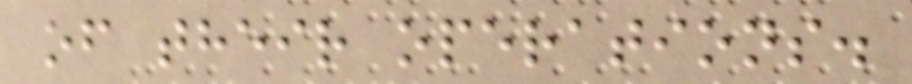of their operations.
